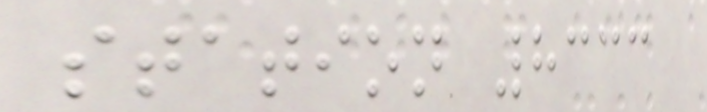station 8333
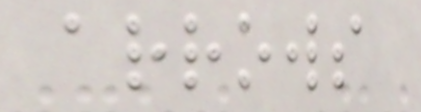arrows
